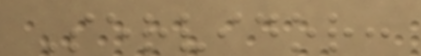Servidor:
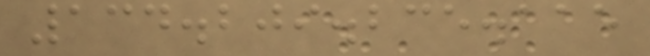134.209.235.115
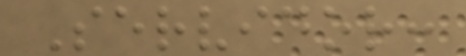Servidor:
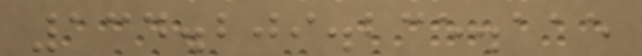134.209.235.115
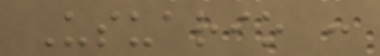Usuario :
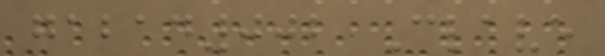gabad002 Clave
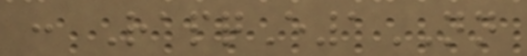: RapqE1NN
